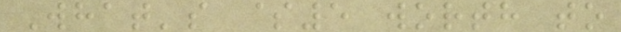What's $5 worth to
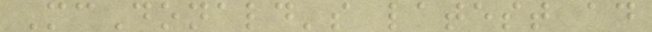McDonald's latest ad
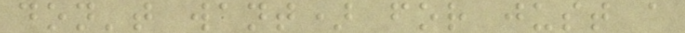don't want) for just a
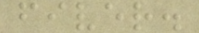fiver.
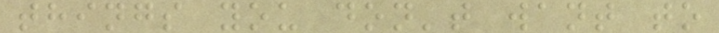things you don't want to
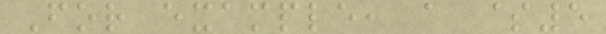For example, a $5
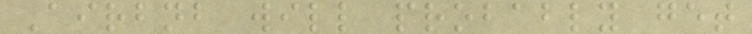Airbnb will probably get
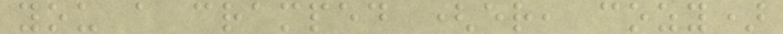you a cramped (er, cozy)
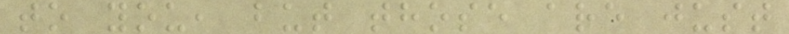to you, but those are just
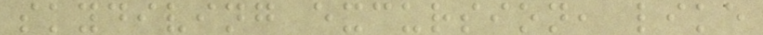skydiving excursion, like
